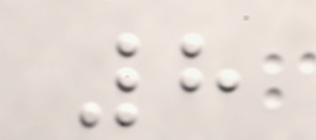8
